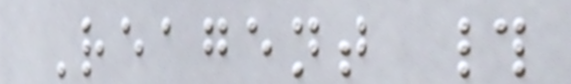Reagent #
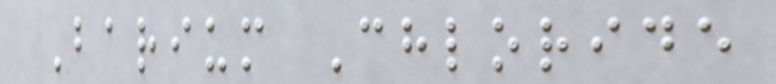Barium Chloride
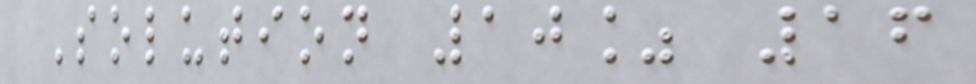Solution 10% 16
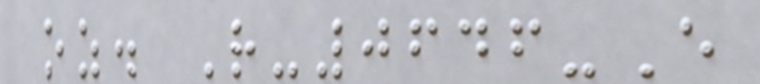oz. R-0646-E
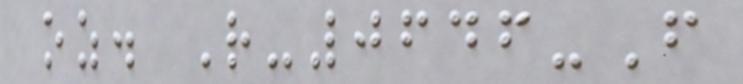oz. R-0646-F
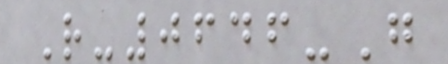R-0646-G
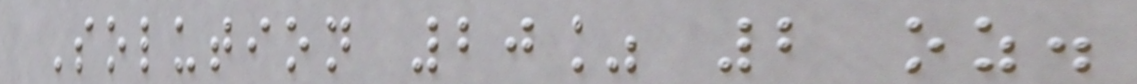Solution 20% 2 oz.
